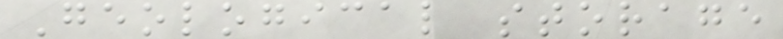Geological storage
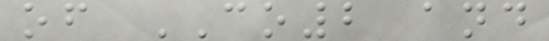of CO2 and
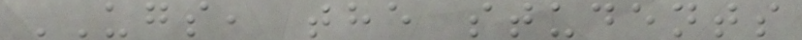UGS, the students
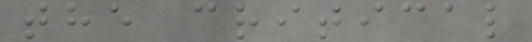the critical
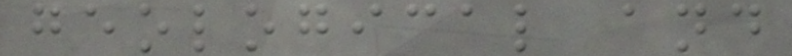geological and
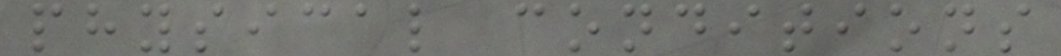physical conditions
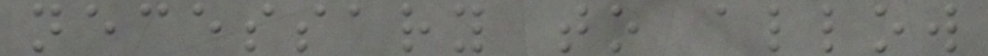necessary to allow
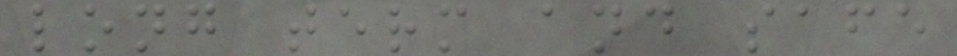long term and safe
